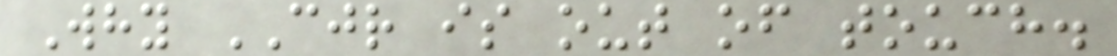Why CJR is out of touch.
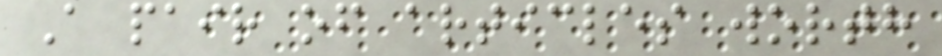A pair of articles worth
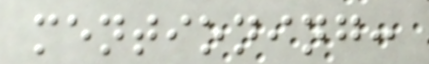mentioning:
